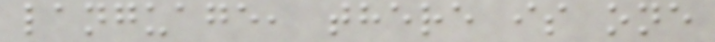language, there is one
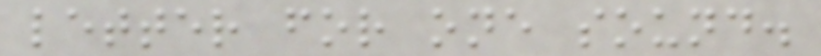letter for one sound.
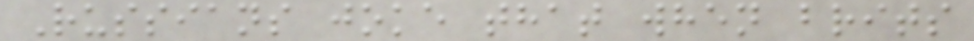Russians joke that when brits
